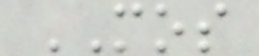MOS
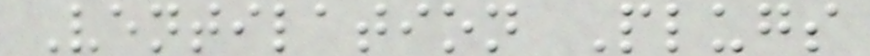Ventilation Plugs
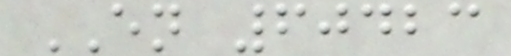EN 60423
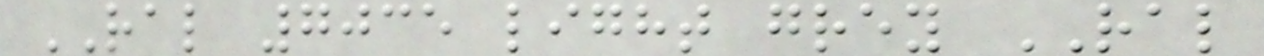RAL 7035 light grey RAL
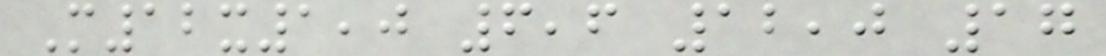M12x1,0 6,6 12,0 17
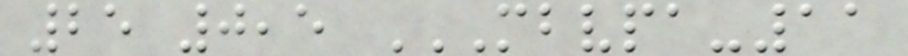25 0,5 MBVPA-11
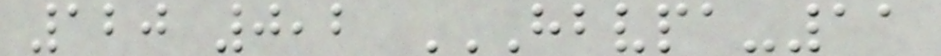120 0,2 HBVPA-11
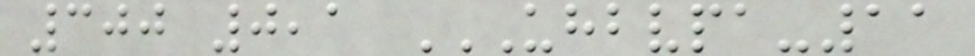300 0,1 UHBVPA-11
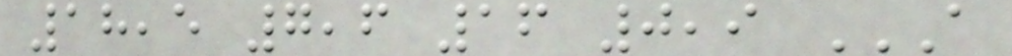18,5 7,6 16 0,9 A
